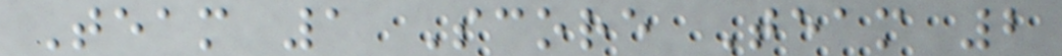Team 1 Score Team 2
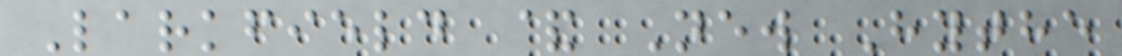Larkfield & New Hythe
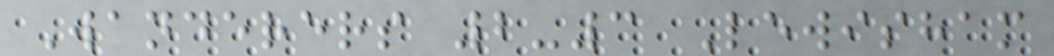Wanderers 2-3 Lewisham
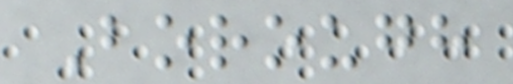Borough
